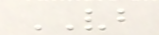VB
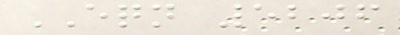EQN 5206
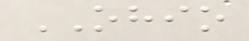OHIO
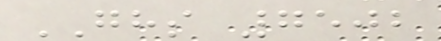GHS 7502
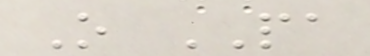O PA
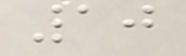10
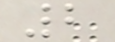2
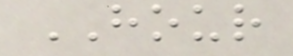HOUR
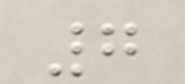7
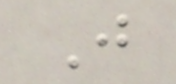J
